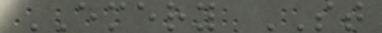EMERY ST
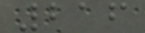216
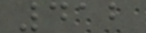412
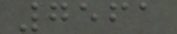7561
